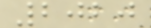2020
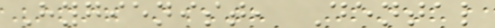Hygienist, Dental
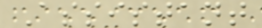Assistant
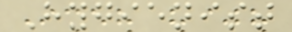Hygienist
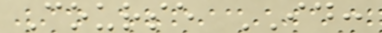Course ID:
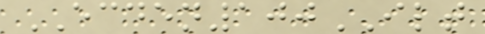ECDEN100ILT
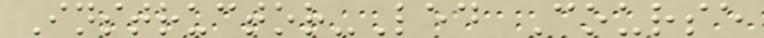Instructor-Led Course
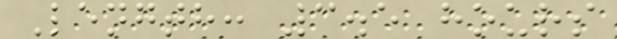Length: 3.5 hours
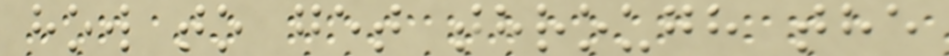how to get through the
